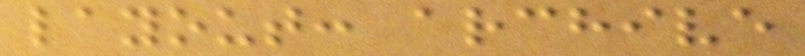layout: archive
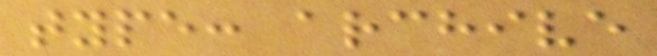type: archive
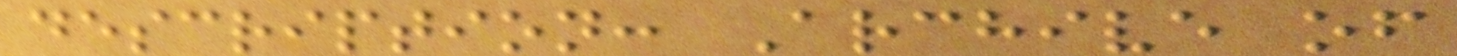description: Archive of
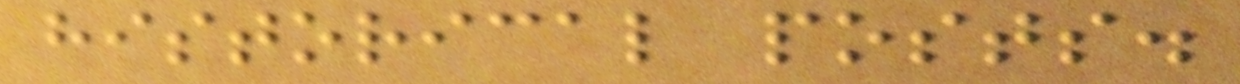historical posts.
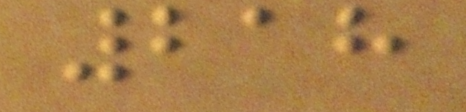218
